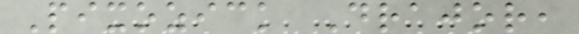Pixozick Drajor,
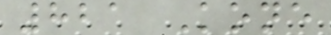821 Kone
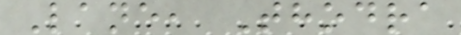Lane, Thodra
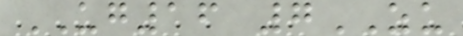UG16 7ZU
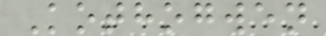Kothogwen
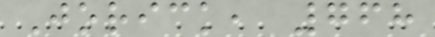Jorick, 768
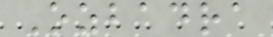Ozbadra
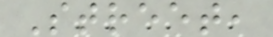Street,
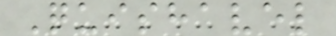Quishavel
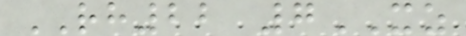RH22 7XZ
